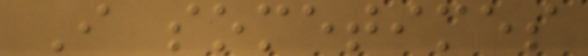I sometimes
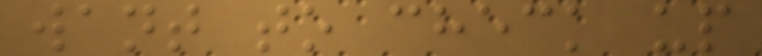want to check up
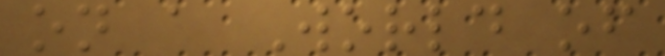on a World of
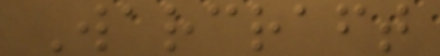Warcraft
